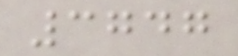3747
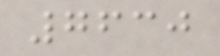7630
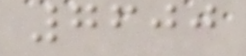7600
